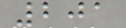201
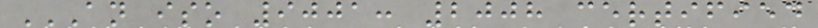AN ISO 9001: 2008 CERTIFIED
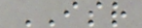ISR
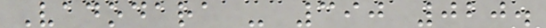Vadodara - 390 020.
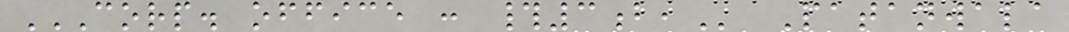CORP. OFFICE : #3B, Patanwala
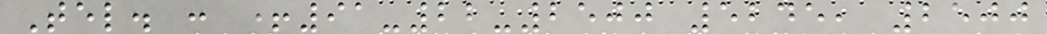Tel. : +91-22-2500 5245, 2500
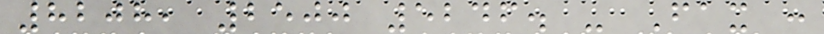8208, 2500 5246. - Fax :
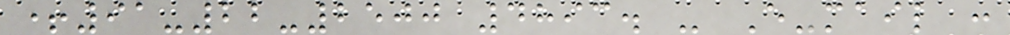+91-22-2500 4893. - E-mail :
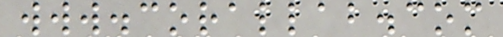www.corallab.com
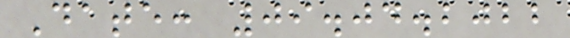Date: 09.04.2022
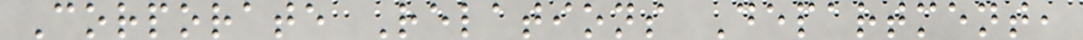Corporate Relations Department,
